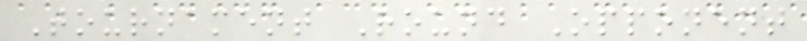Tournament Round Opponent
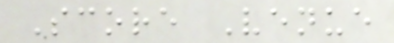Score Venue
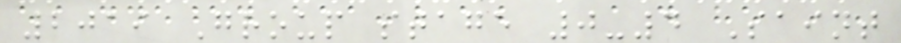2019 Group stage 0-4 Saint
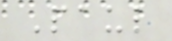Paul
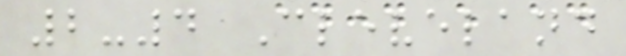2-4 Cleveland
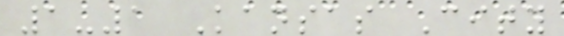1-1 Kansas City
